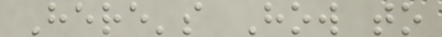Here's How to
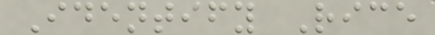Identify Rice
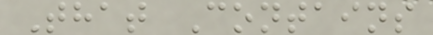That Contains
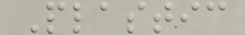Plastic
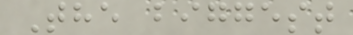The biggest
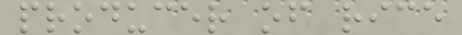producer of rice
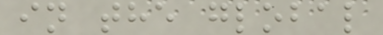in the global
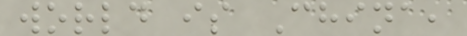world is China,
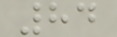84
